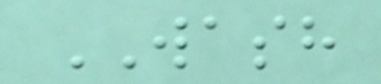WASH
